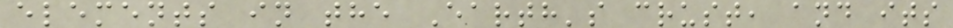elements in the Earth's crust, and its
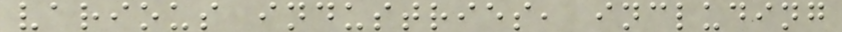various industries, including
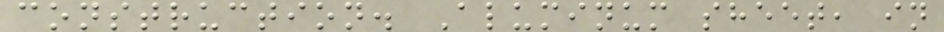construction. Aluminum sheet, in
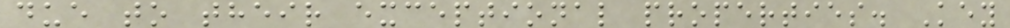due to their exceptional properties. Key
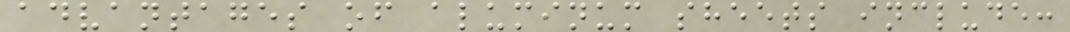advantages of aluminum sheets include:
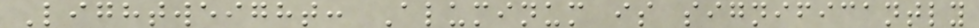Lightweight: Aluminum is significantly
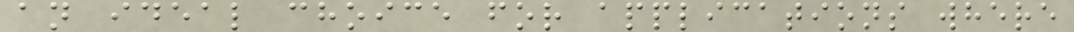an ideal choice for applications where
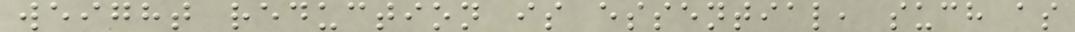weight reduction is essential, such as
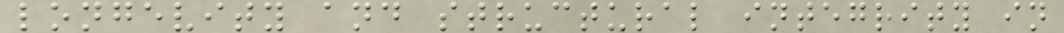longevity and structural integrity in
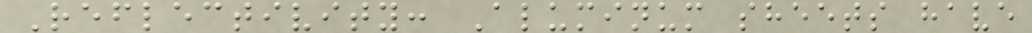Reflectivity: Aluminum sheets have
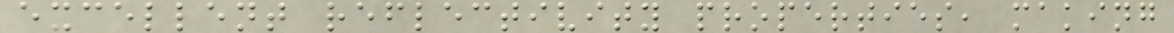excellent reflectivity properties, making
